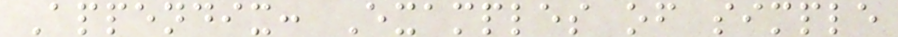Appendix: Examples of simple
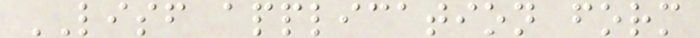LISF application form
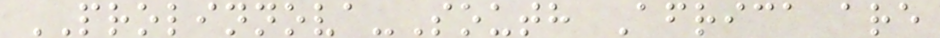PROLINNOVA-South Africa are
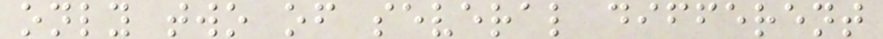only two of several different
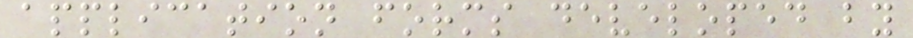application forms developed by
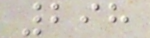298
